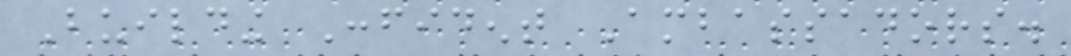Building Confident Ambassadors.
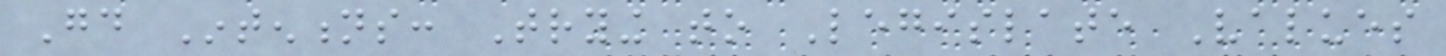Good Intentions: Trying to Legislate Values
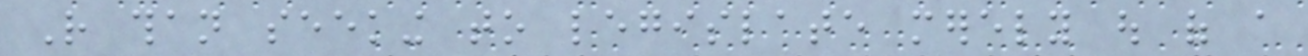Rather than seeking to legislate merely out of a
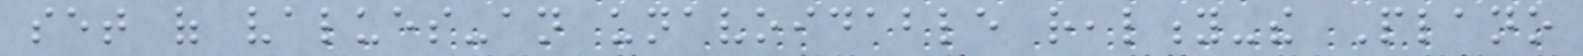set of values-an unavoidable reality-the Plano
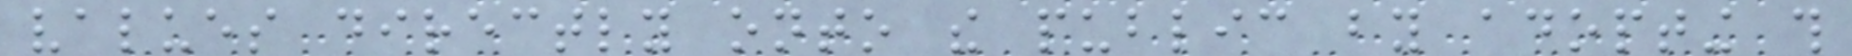values directly onto the public by adopting this
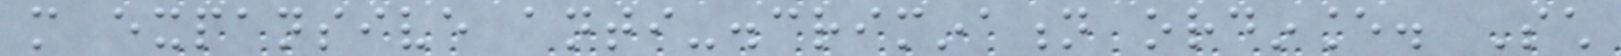more expansive anti-discrimination ordinance. Such
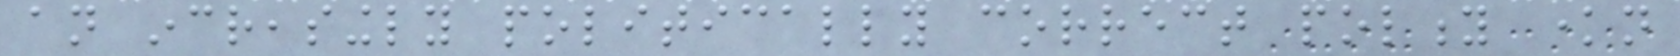an increasingly politically correct polity known
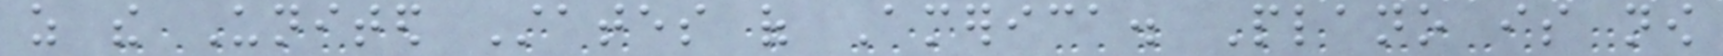as the United States of America. Plano is now
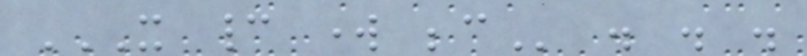IT CANNOT WORK BECAUSE . . .
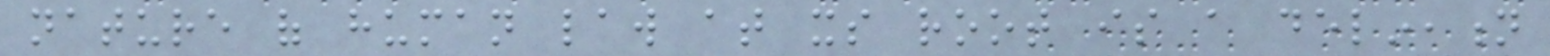nature of human law at its root is a delineation
